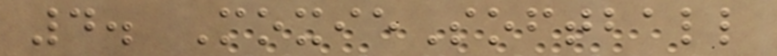4. MoxieSoftball
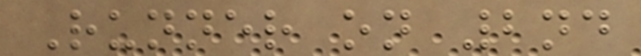Runner on 2nd
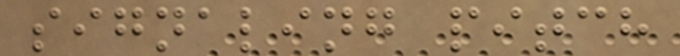signaling pitch
